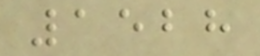1528
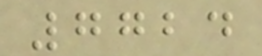7724
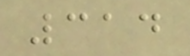314
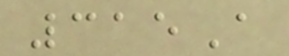315A
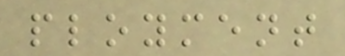ployment
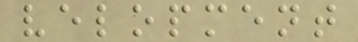velopment
